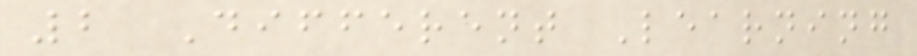2 Different Learning
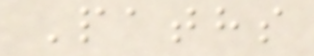Paths
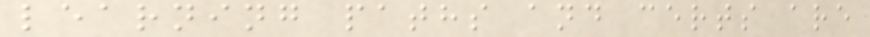learning paths and certs are
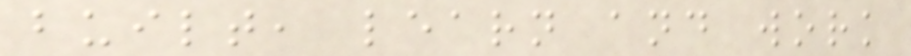built, learn and work
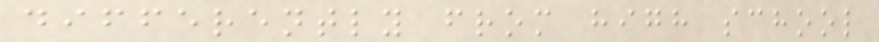differently from high school
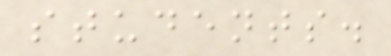students.
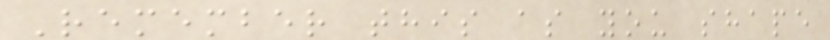Remember this as you shape
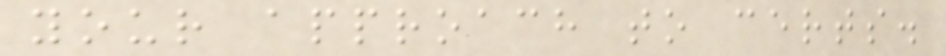your approach to certs.
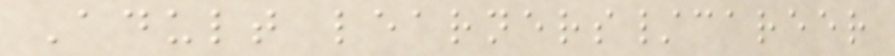Adult learners/career
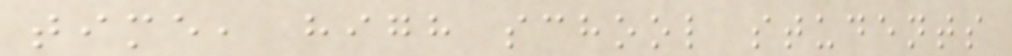time, high school students
